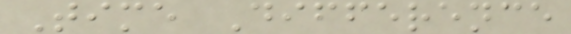Time Difference
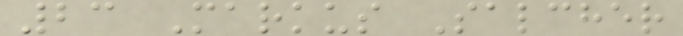23 Markus Salcher
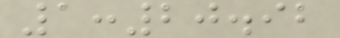1:20.92
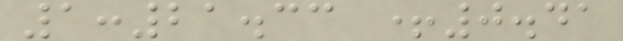1:21.33 +0.41
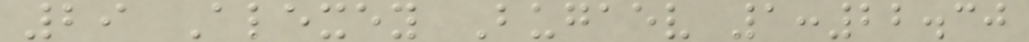29 Alexey Bugaev 1:22.30
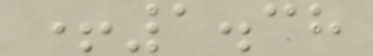+1.38
